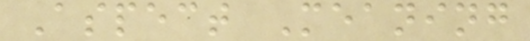Aspect Meaning
